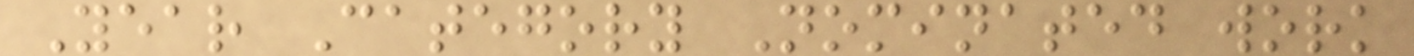Year Category Nominated work
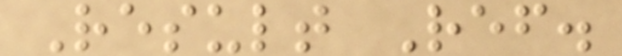Result Ref.
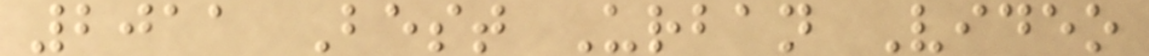2011 Best Urban Video
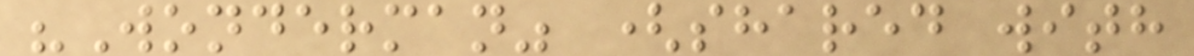"Wonderman" (shared with
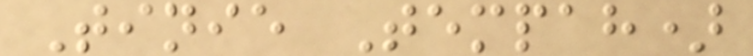Tinie Tempah)
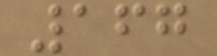167
